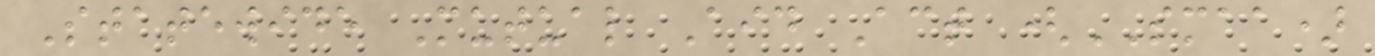Statewide Mutual Aid Act (SMAA)
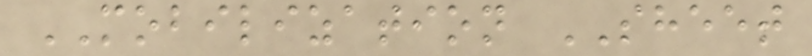MOBILIZATION SHEET
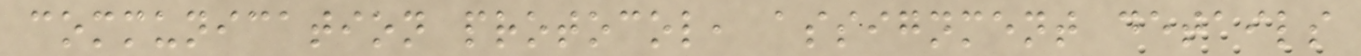communication protocol, assignment details
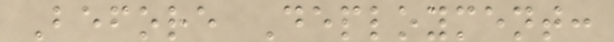Before Deployment:
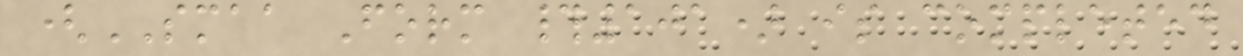(SMAA Form #101) is completed
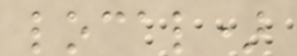local)
